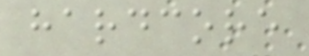hardcore
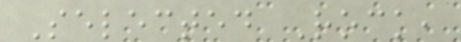Selected Rock,
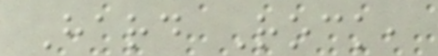Hard Rock,
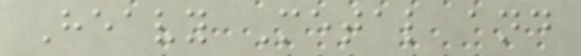Heavy Metal and
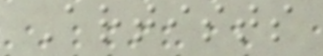Artists
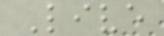Live
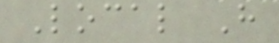Local H
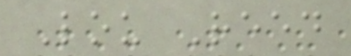Lou Reed
